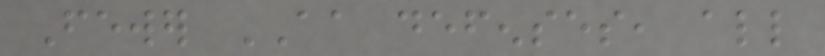Fewer AA defenses, all
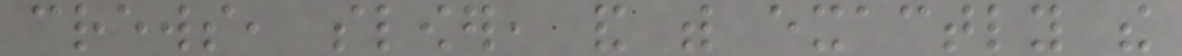crews, slower, and with exactly the
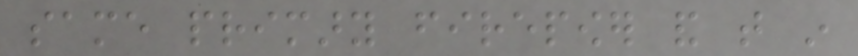same primary firepower and that in
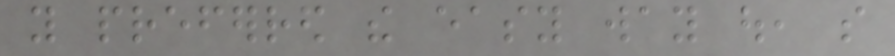you preferred the easy way out, so
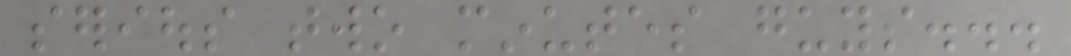serious two minutes guys...
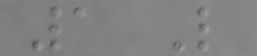1 Like
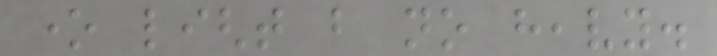one light but no heavy.
